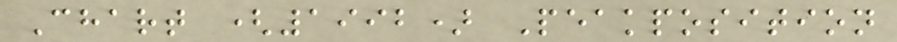Chart (1992) Peakposition
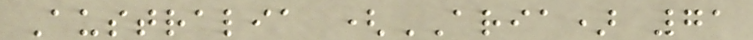Australia (ARIA) 71
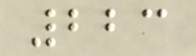223
